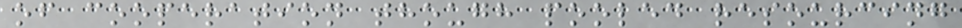of cooperation though pooled resourcing
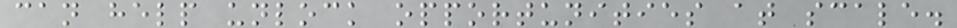can help unlock opportunities at scale.
